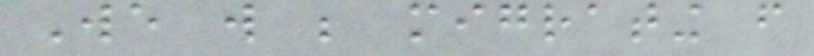We will be migrating from
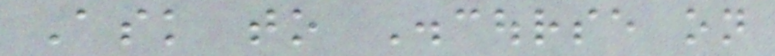Ask to Discourse on
